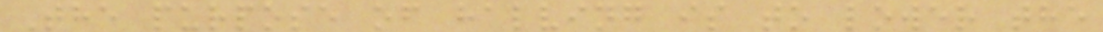The purpose of halving is to lower the
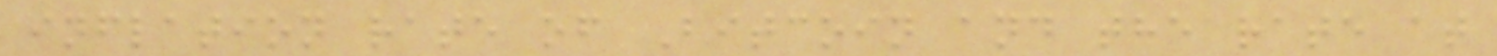inflation rate of Bitcoin and the rate at
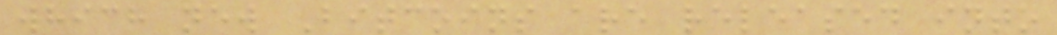which new Bitcoins are released into
